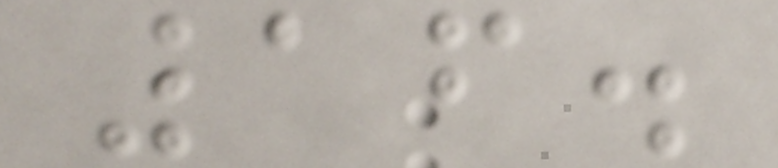16.
